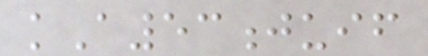kA53juif
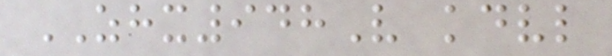ZHX948V kdvl
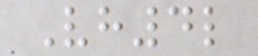Vh4l
